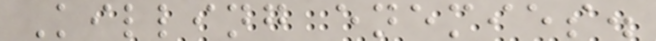Killing enemies.
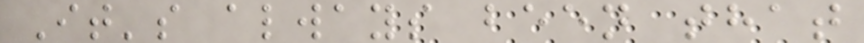It's always been that
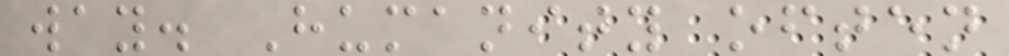way. Humanity often
